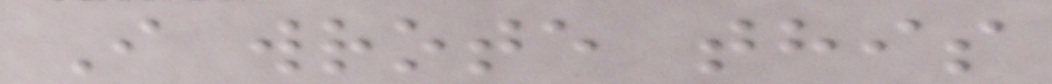I wrote this
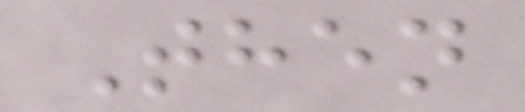Then
